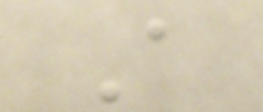A
